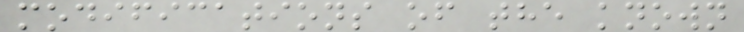modifications of the known
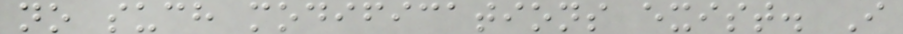no such modifications exist. I
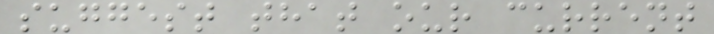suggest that our current
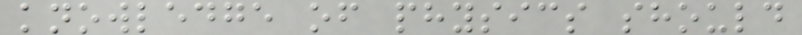knowledge of physics should
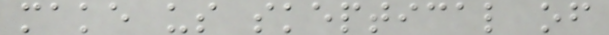make us skeptical of
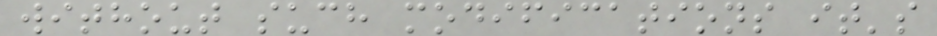without such modifications it's
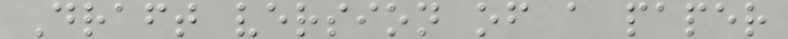Draft version of a paper
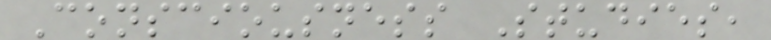Consciousness Studies,
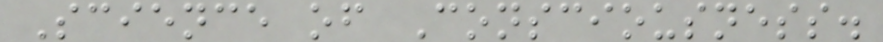Science of Consciousness.
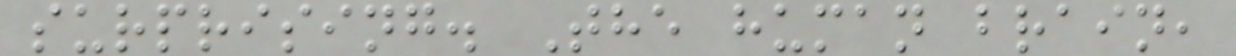surprising. The human brain,
